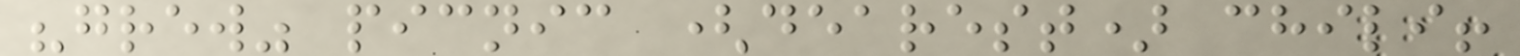"grew" picnic (dearest) chili!
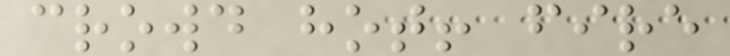crowd hot! fire
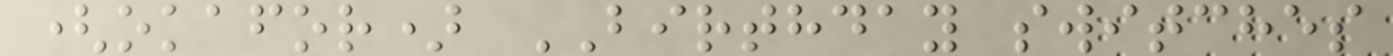(okafor) BIRTHDAY switches
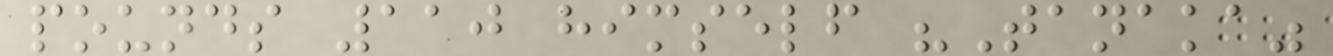pounds 110 himself "Tanaka"
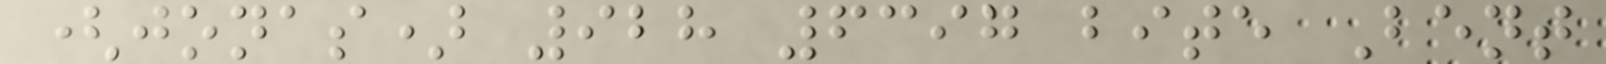(jonas) 928 6397 bite Bent
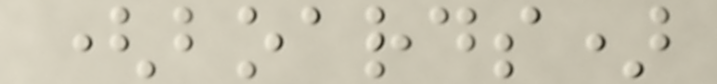(boards)
